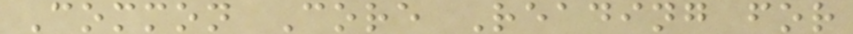Common Core Reading for
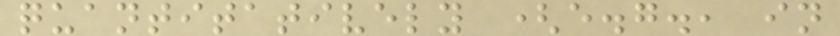quantitatively (e.g., in
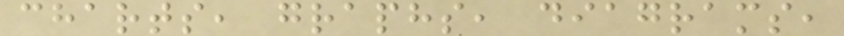charts, graphs, diagrams,
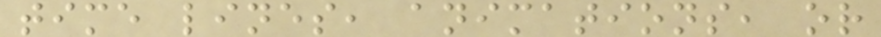time lines, animations, or
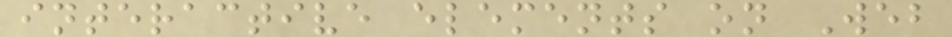interactive elements on Web
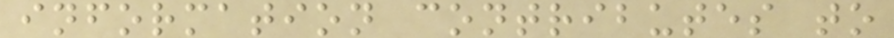information contributes to
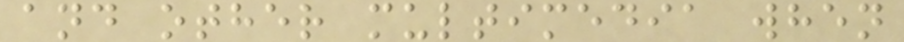and other multimedia when
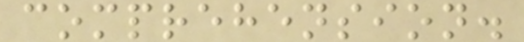comprehension.
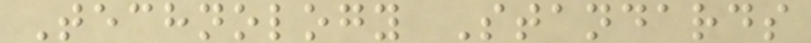Technology Standards
